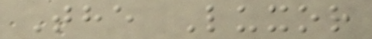The Luxor
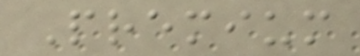Premium
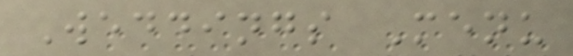Weddings Menu
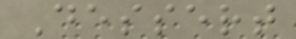Dessert
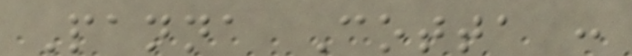Panna Cotta :
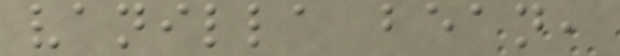vanilla bean,
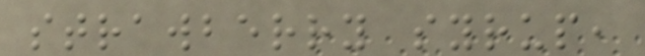strawberry syrup,
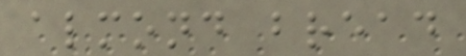almond bread
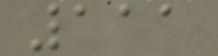111
